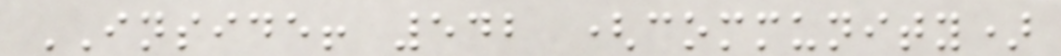INSIDE! 542 (community)
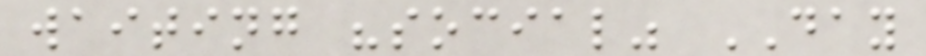waiting "social" DAY
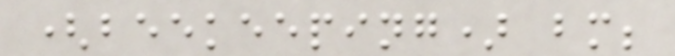(beekeeping) bm;
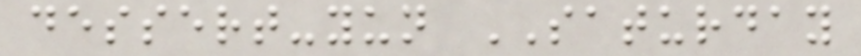dessert-yun SATURDAY
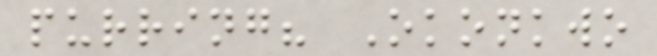purring? Okonkwo
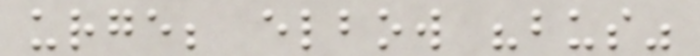urge; elbow "bus"
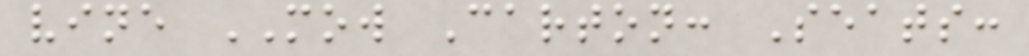vine MOW Carton: Seats:
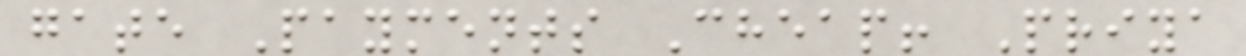gate Payments Cheap! Priya
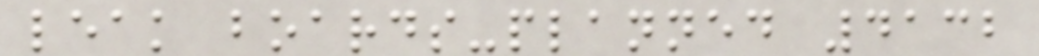leak boards-planned 4132
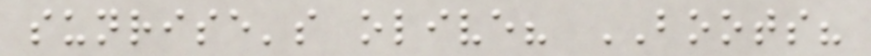sunrise's olive? BOOTS?
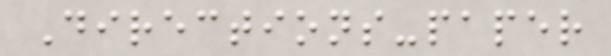Directions-paper
